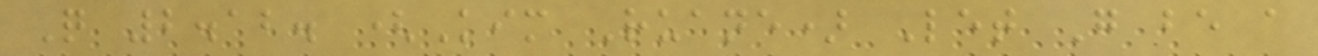Q 2.12. (Kim Ruane) Let G be a
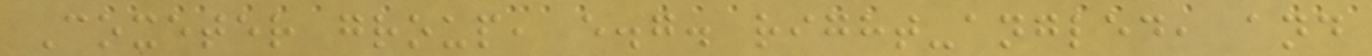Coxeter group, e.g. right-angled, and
